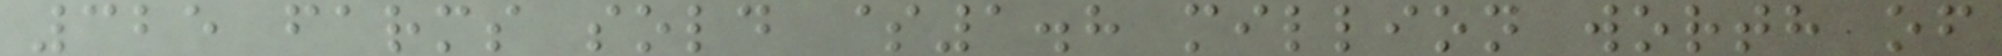325 farms sold $1.8 million worth of
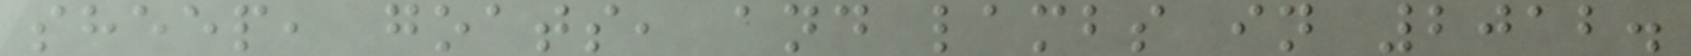sheep, goats, and lambs in 2012.
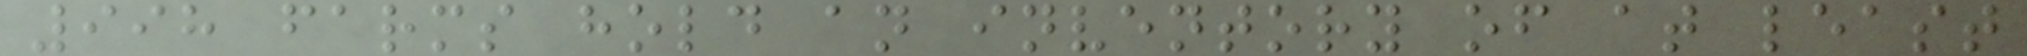998 farms hold an inventory of at least
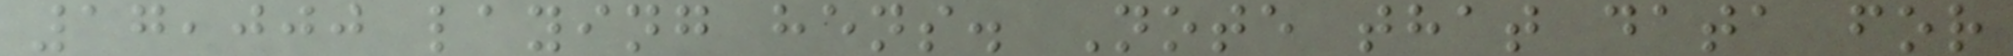17,000 laying hens. Note that data for
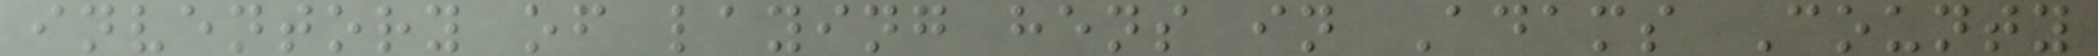inventory of laying hens in Adams County
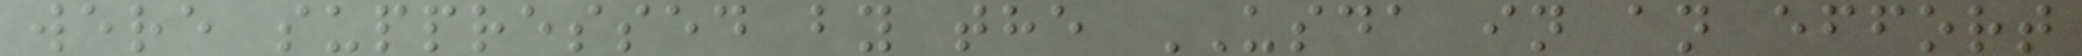were suppressed by the USDA in an effort
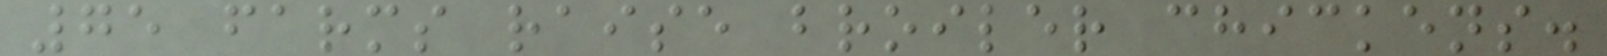75 farms raise broiler chickens.
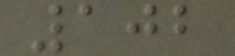102
